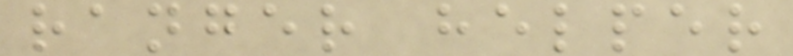ranger helper
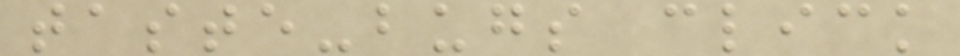taste-bugs click
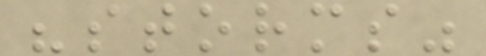"storms"
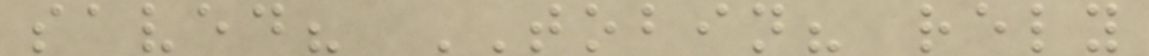saved? TOBIN? rely
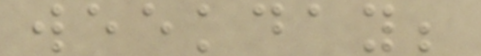weekday;
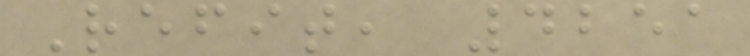Refit, 4251
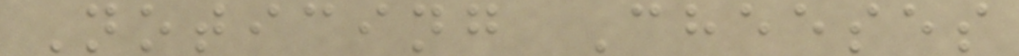Noticing Cheeses
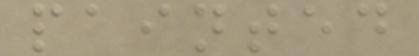painted
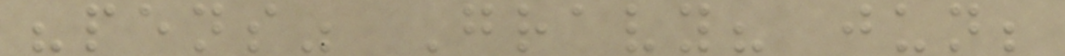"pens" Gravy? jun;
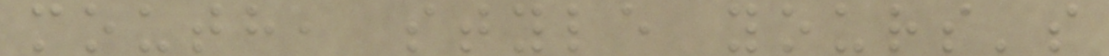mouth, style yours's
